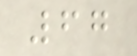67
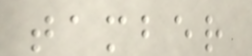tamber
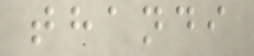thandi
